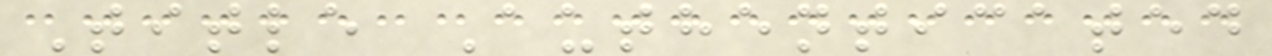Title Authenticated
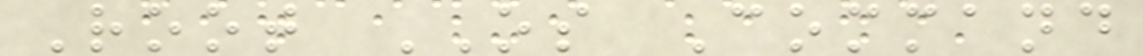Root OS Command
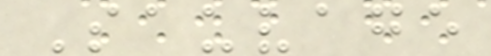Sauvage
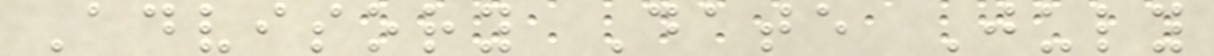Advisory Date July
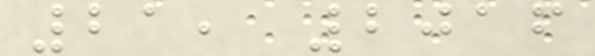21, 2016
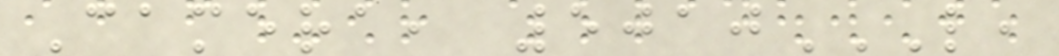Camera, 5010L,
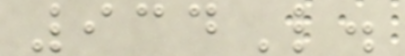934L.
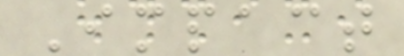Impact
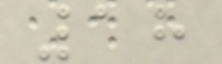18
